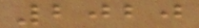2020
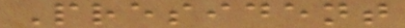President
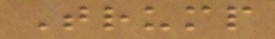Trump
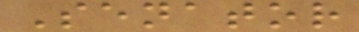Senator
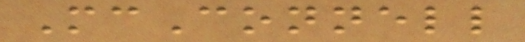McConnell
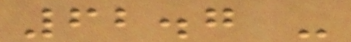62.7 -
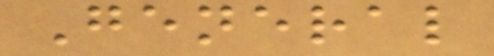General
